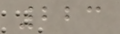223
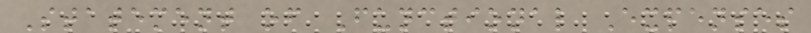Statement of Functional Expenses
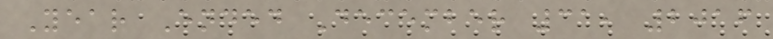Year Ended December 31, 2016
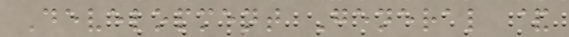Development General &
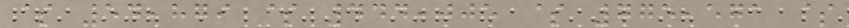$ 54,879 $ 444,005 $ 775,571 $
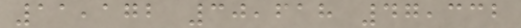11,172 30,618 47,332
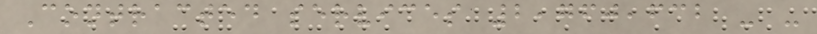Contracted services 2,760,632 - -
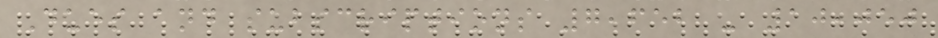Dues and subscriptions 7,652 - 10,050
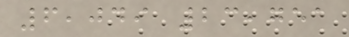6,049 23,751
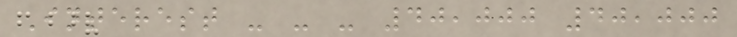Interest - - - 40,000 40,000
